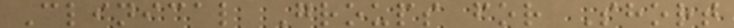Clinical Groups for Short
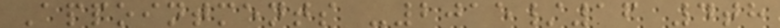Appointments -2015/16 4th
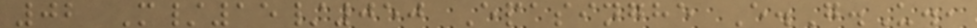02 M/15/050 Epasinghe E.G.U.,
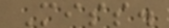Miss.
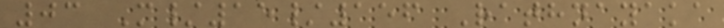03 M/15/156 Rathnayaka
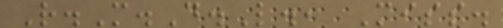R.M.D.L., Miss.
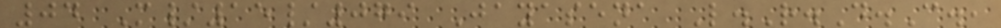04 M/15/079 Jayasena L.R.D.C.,
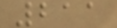211
